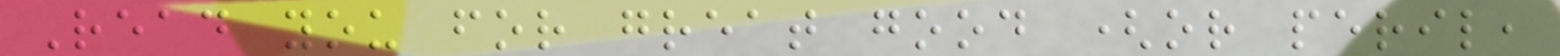Read you for great good (or peril,
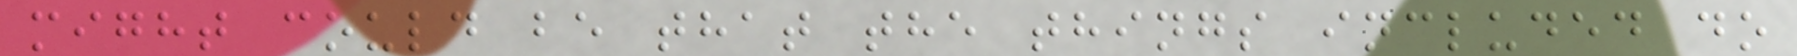might could be that the things included do
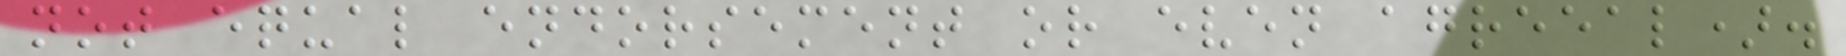not equal endorsement or even agreeal).
